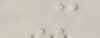M
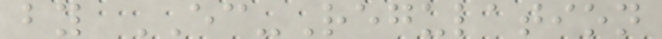by EC-Regulation
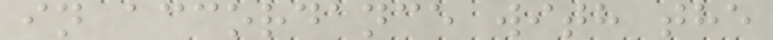in accordance with the
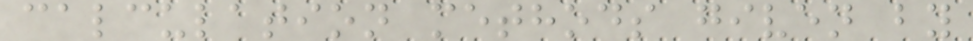calculation methods given by
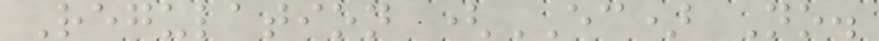Regulation (EC) No.
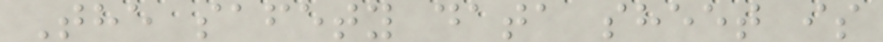The safety data sheet is
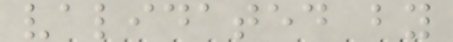validated by
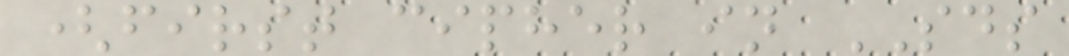(first cipher in SDS
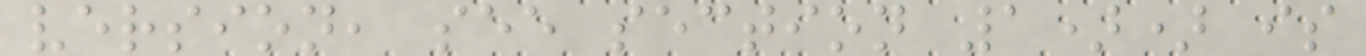version, see section 1)) is
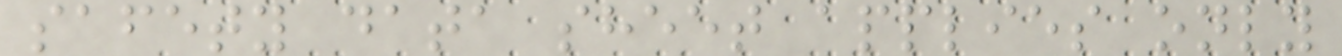safety data sheet applies only
